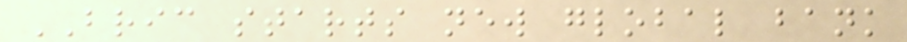BRIC starts new global bank
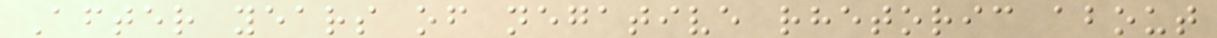After years of negative rhetoric about
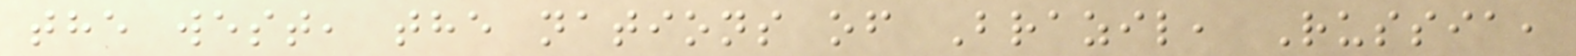the west, the nations of Brazil, Russia,
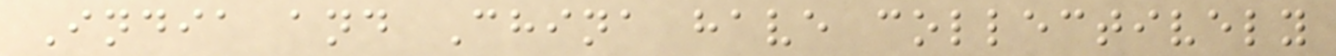India and China have collectively
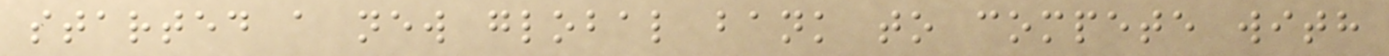started a new global bank to compete with
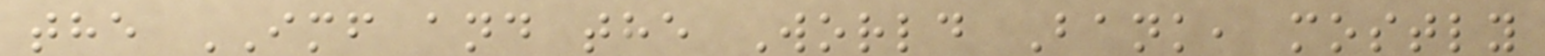the IMF and the World Bank, mostly
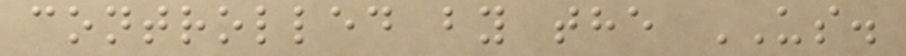controlled by the US.
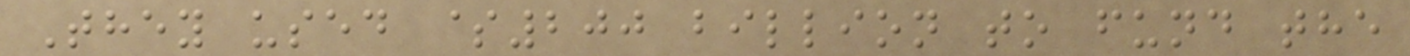They used $200 billion to fund the
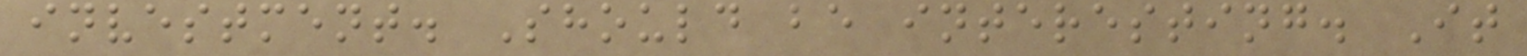investment. Should be interesting. It
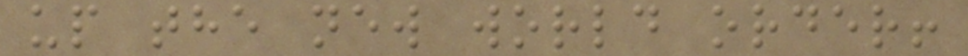up the new world order!
